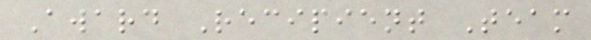Award Recipient Team
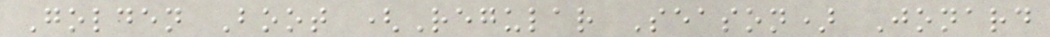Golden Boot (Regular Season) Jonard
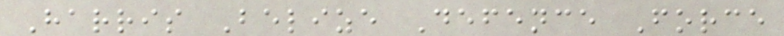Harris Belize Defence Force
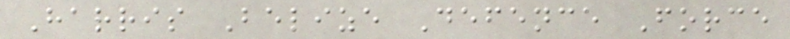Harris Belize Defence Force
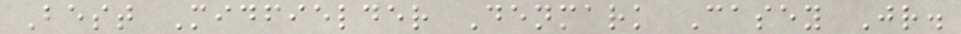Best Midfielder Denmark Casey Jr.
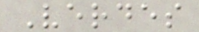Verdes
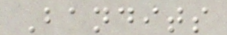Bandits
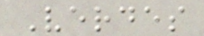Verdes
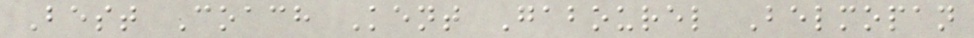Best Coach Kent Gabourel Belmopan
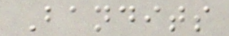Bandits
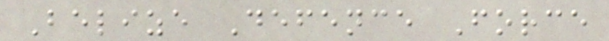Belize Defence Force
